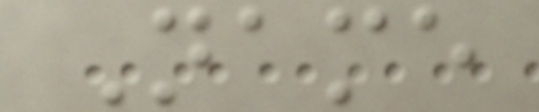Name
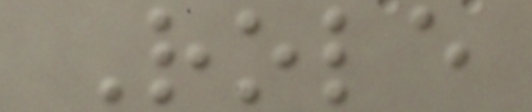Role
